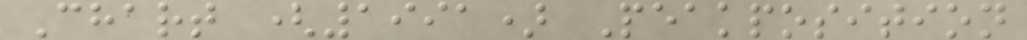Chart (1991) Peakposition
